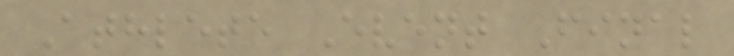Athlete Event Final
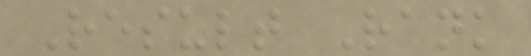Result Rank
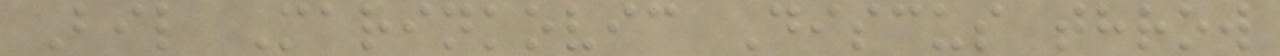Bil Marinkovic Discus throw
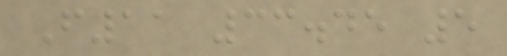F11 33.45 5
